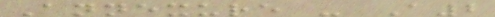Annexure - A2
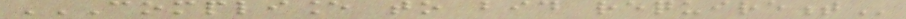COMPLIANCE TO BID REQUIREMENT
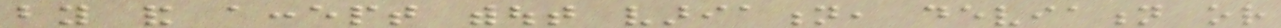by and accept without variation, deviation or
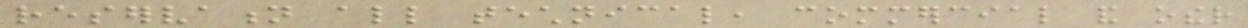reservation all technical, commercial and other
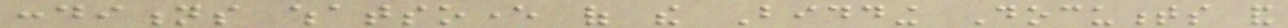conditions whatsoever of the Bidding Documents and
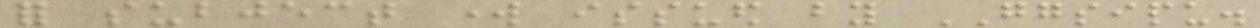for subject work issued by GGSIPU.
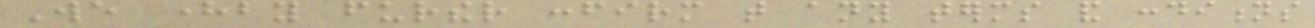We hereby further confirm that any terms and conditions
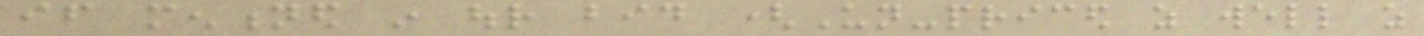if mentioned in our bid (Un-priced as well as
